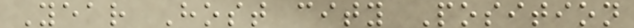Year Host city Position
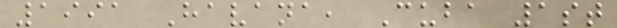1991 Havana, Cuba 1st
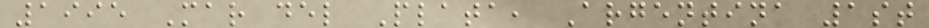1995 Mar del Plata, Argentina 1st
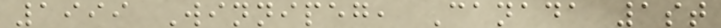1999 Winnipeg, Canada 1st
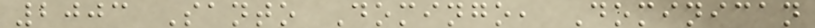2003 Santo Domingo, Dominican
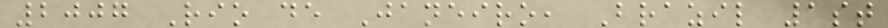2007 Rio de Janeiro, Brazil 1st
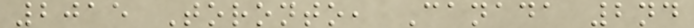2015 Toronto, Canada 2nd
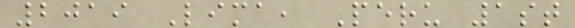2019 Lima, Peru 1st
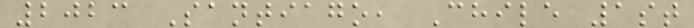2023 Santiago, Chile 1st
